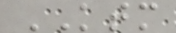KTM
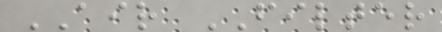AIR FILTER
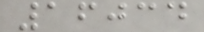16034
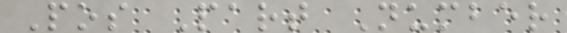Pos Part Number
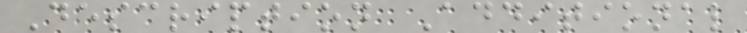Description Additional
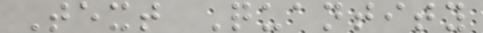Text Quantity
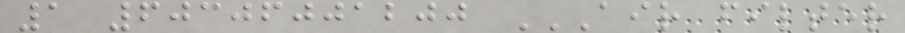1 60306001200 AIR FILTER
